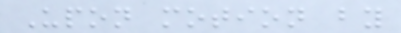Upon motion by
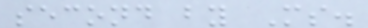second by Ms.
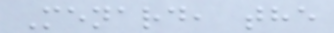Menard, the
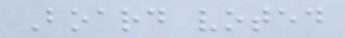Board voted
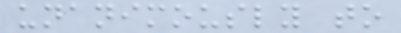unanimously to
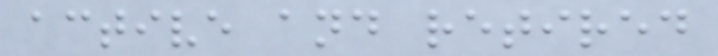active and retired
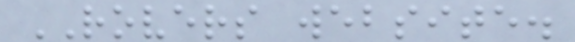ROVERS website.
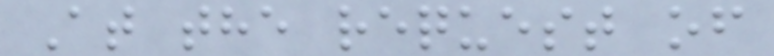At the request of
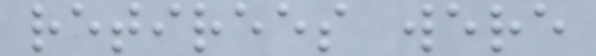retirees were
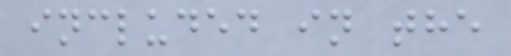included in the
